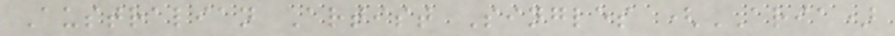Australian Artist Singles (ARIA)
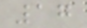17
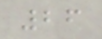26
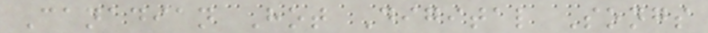Canadian Hot Digital Songs
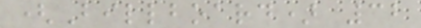(Billboard) 32
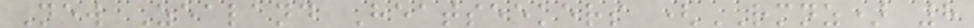New Zealand Heatseekers (RMNZ) 8
